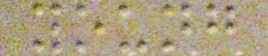young
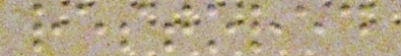restored
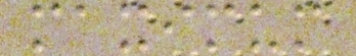maximum
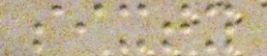sixty
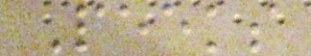Peeks
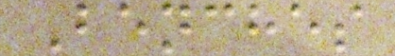Benches
